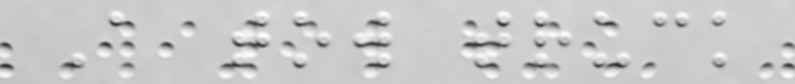A tow truck
